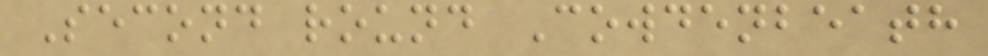Second round Cowdenbeath
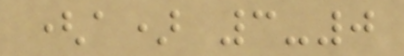(a) 3-0
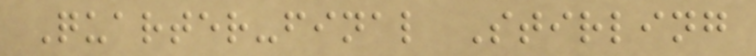Quarter-final Stirling
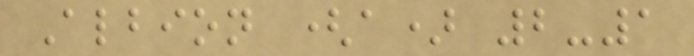Albion (a) 2-1
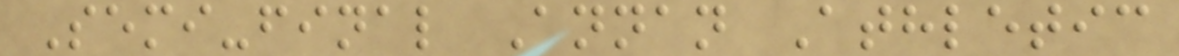Semi-final Annan Athletic
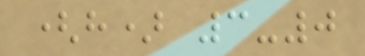(h) 3-0
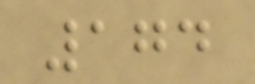174
